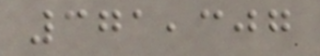371,307
